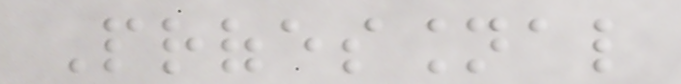Professional
